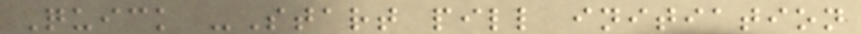Quick -Start pill initiation
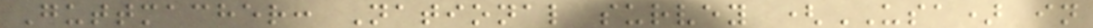Guttmacher: National survey (USA) in
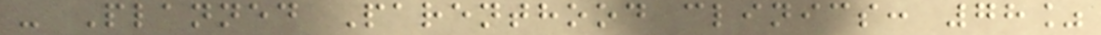- Planned Parenthood clinics: 78%
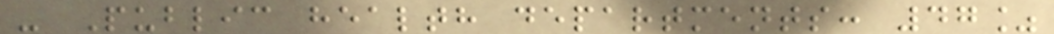- Public health departments: 47%
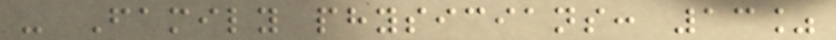- Family physicians: 13%
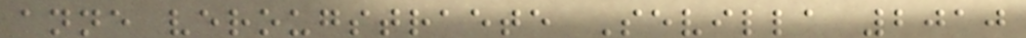anne verougstraete Sevilla 2010
